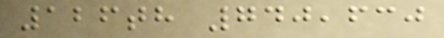126th 740,630
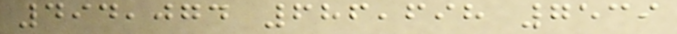494,074 686,698 7539
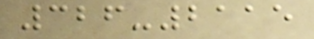326-2115
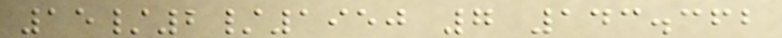15/2/1950 7 143.362
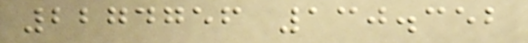2274756 130.352
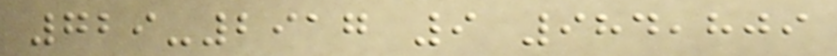729-2917 9 984,809
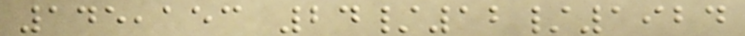145,153 24/12/1924
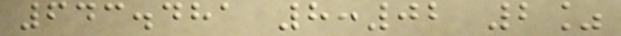643.481 8:02 2%
